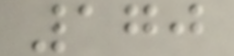170
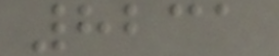8231
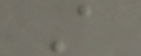A
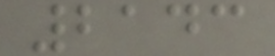2143
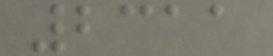2311
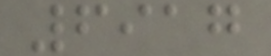6917
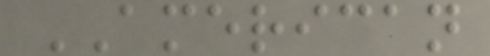AMERICAN
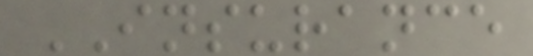INSURANCE
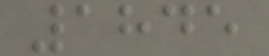1845
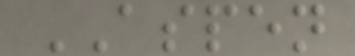ASPEN
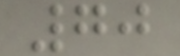70
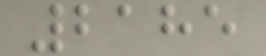2185
